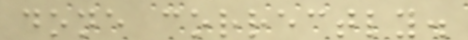done correctly.
